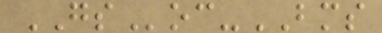GSoc-BMS
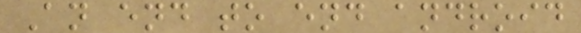An end to end android
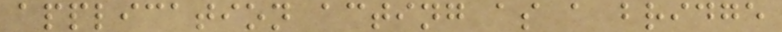application acting as a bridge
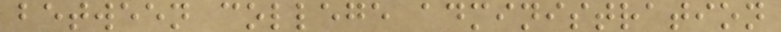between college administration
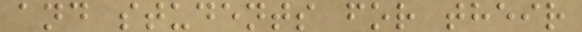and students for their
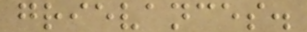grievances.
